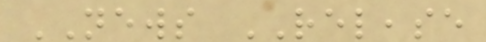NEWS RELEASE
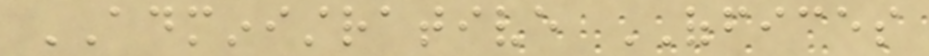ADMINISTRATIVE OFFICES
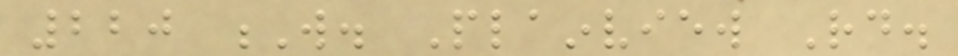220 W. Plainview Rd.
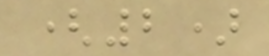(2)
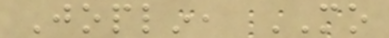Joplin, MO
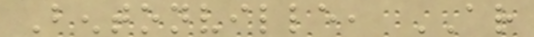Bentonville, AR
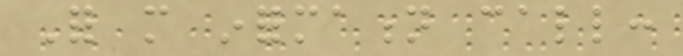For more information call:
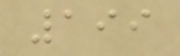199
